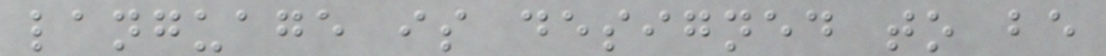language is designed to be
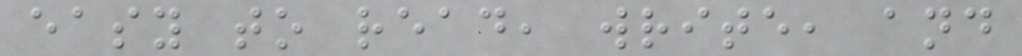easy to read, write, and
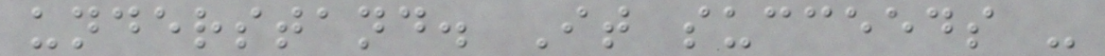understand. It succeeds -
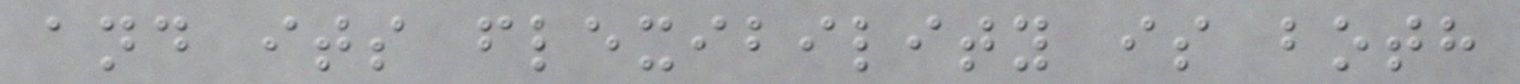and its flexibility is both
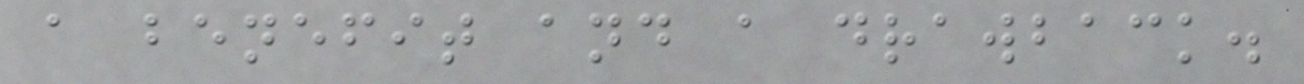a benefit and a drawback.
